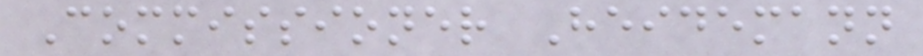Commissioner Heidemann
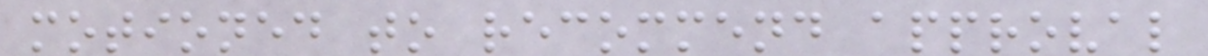motioned to recommend approval
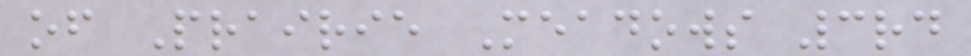of Prairie Meadows 3rd
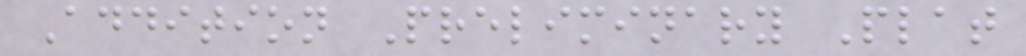Addition Preliminary Plat
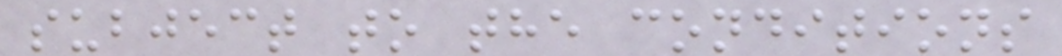subject to the conditions
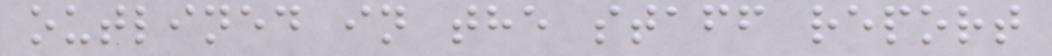outlined in the staff report
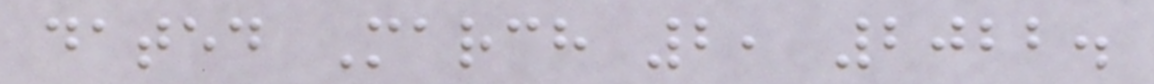dated March 2, 2022.
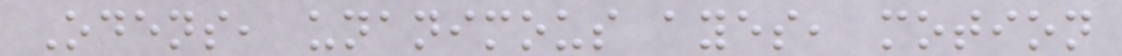Odens, unanimous ayes, motion
